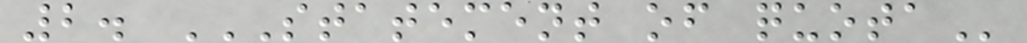2. STATEMENT OF QUOTA
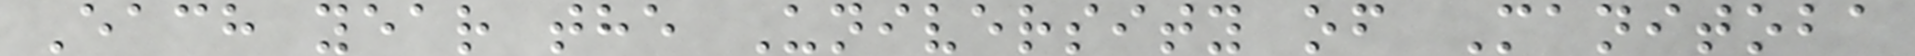Each year the University of Manitoba
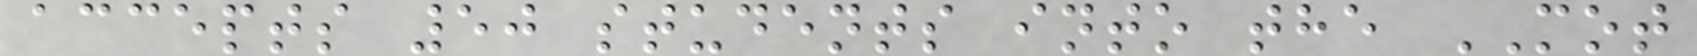accepts 50 students into the MOT
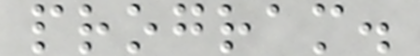program.
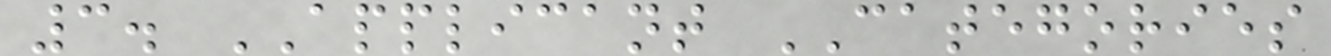3. APPLICANT CATEGORIES
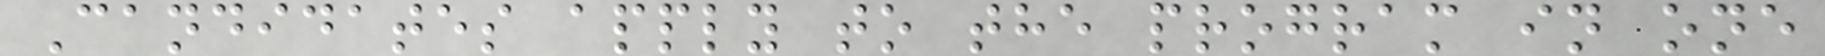Candidates apply to the program in one
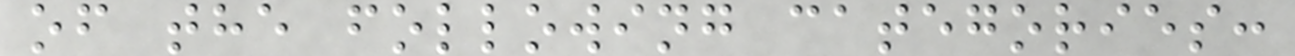of the following categories:
